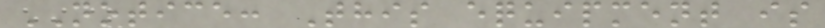NOTICE: This equipment is
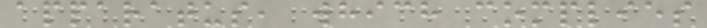apparatus, which complies
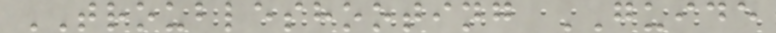TROUBLESHOOTING GUIDE
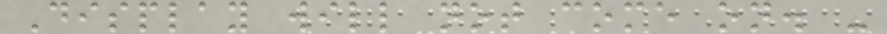Display will not come on. -
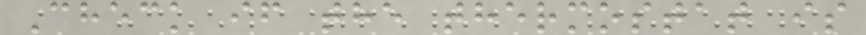Check if the thermostat is
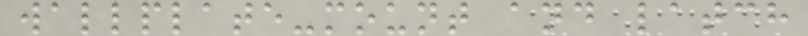wallplate-mount and latch
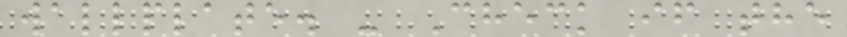wallplate. - Check if the
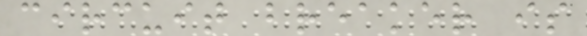circuit breaker is
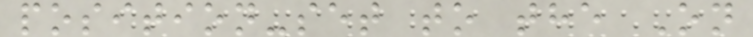position-set to the On
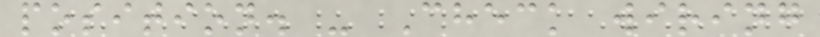position. - Check wiring
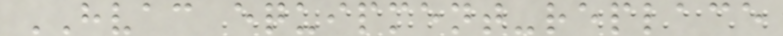HVAC equipment-replace
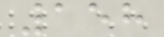158
